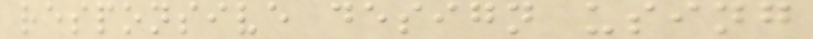responsive design using
